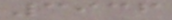3936
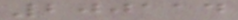200114
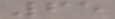65
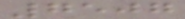7507
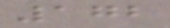172
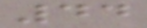44
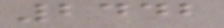2442
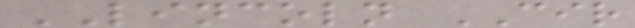LINCOLN CIR
